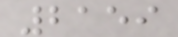2159
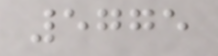5775
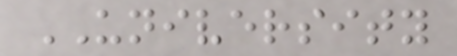UNIVERSITY
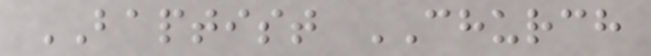BAPTIST CHURCH
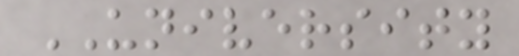UNIVERSITY
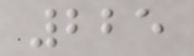225
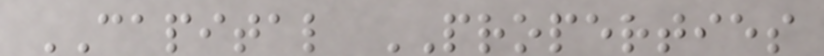CAPITAL PROPERTIES
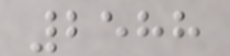2588
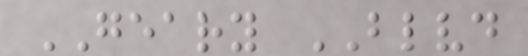GEARY BLVD
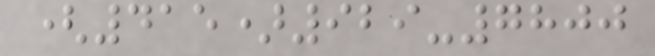(415)929-7800
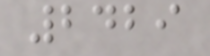2429
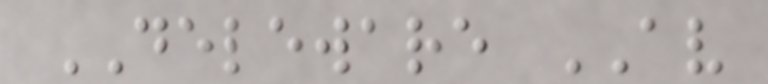DELEWARE AV
